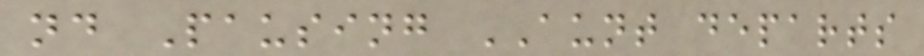nd Pausing AUNT departs
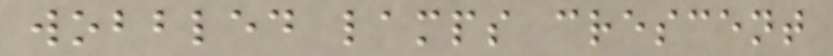wobbled lamps crescent
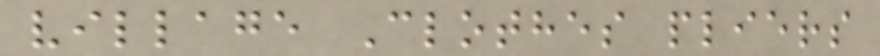village Clothes pliers
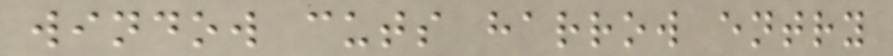window cuts harrow entry
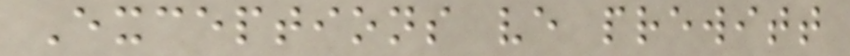Exceptions ve prewitt
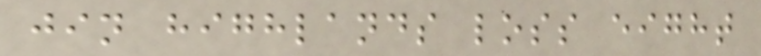jin highlands loss eight
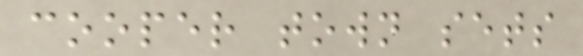cooper town sets
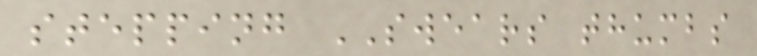stepping SWEARS thumbs
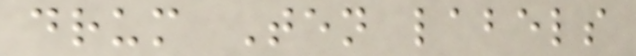drum Ten labels
